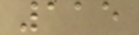115
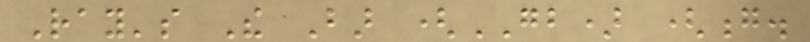Ray's The Bar (GB) (g.
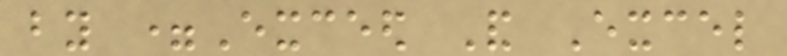by =Exceed And Excel
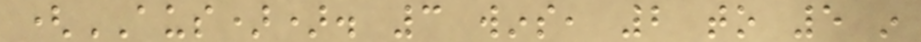(AUS)). 3 wins, 2 to 5 in
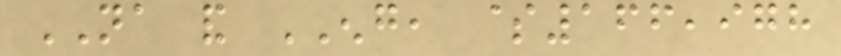NA and ENG, $166,978
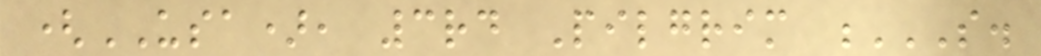(USA), 3rd Pilgrim S.
